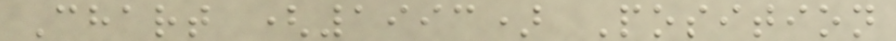Chart (1993) Position
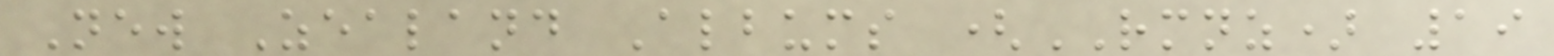New Zealand Albums (RMNZ) 19
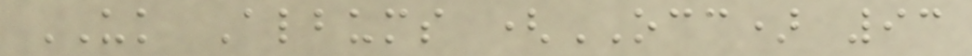UK Albums (OCC) 93
